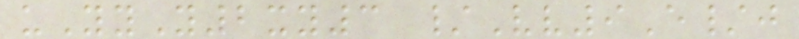uYyY2xy3 /Vv9E/j
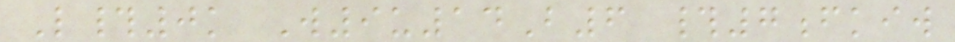L#0k W9u14B6 #7fkiw
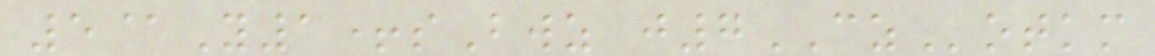5@Y1+sBwz j7CZotkm
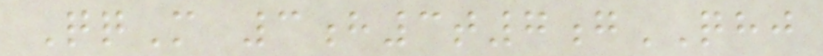QqM 3h3t7gQHJ
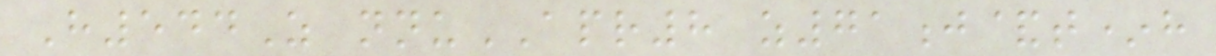H544Z nnuAPR8 z71j&t*h
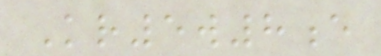Kr5w8e
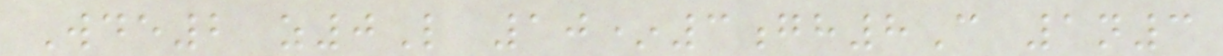Wde2 z0L 10*3gh8C 1n3
